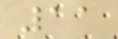11
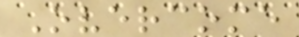Overcome
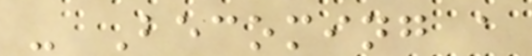- Becoming a
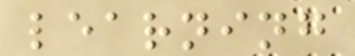learning
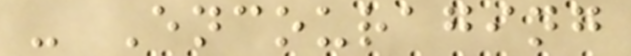- Encouraging
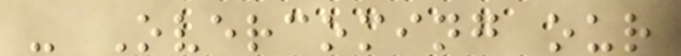- Overcoming our
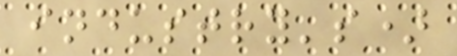industry's)
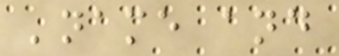'name and
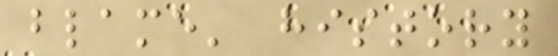blame' history
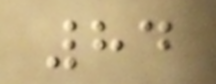84
